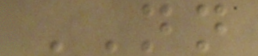NN
